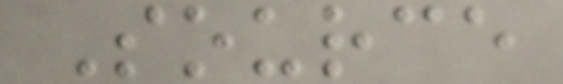Source
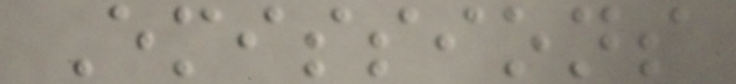Emissions
